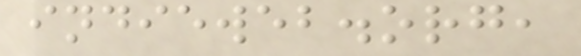indieweb.org,
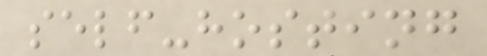self-hosting
